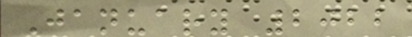January 2022
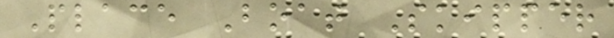Place Boat Skipper
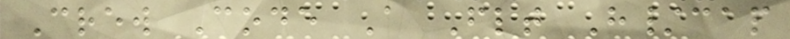Crew Code A Flt H/cap
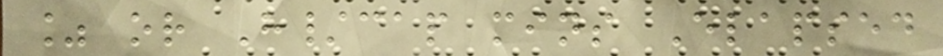% or H/cap mins Elapsed
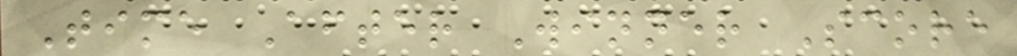Time After Winner Score
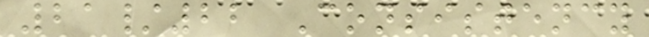21/22 Consistency
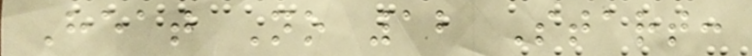Heat No 12 Start:
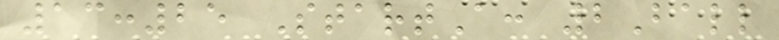13:25 StartA: 2Ball
